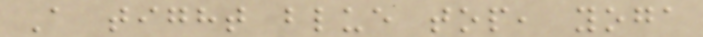A tight blue top, yoga
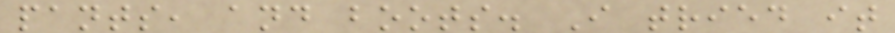pants, and boots. I tried it
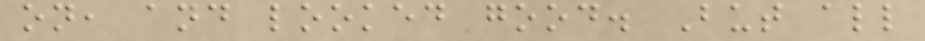on, and looked good. But all
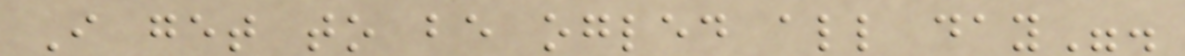I get to be ogled all day".
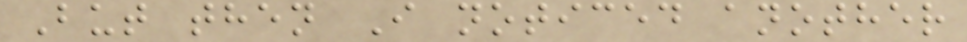But then I noticed another
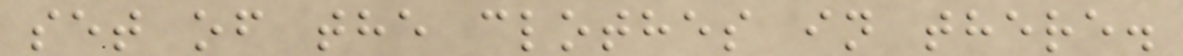set of the clothes in there.
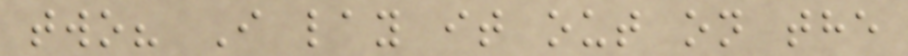two? I lay it out on the
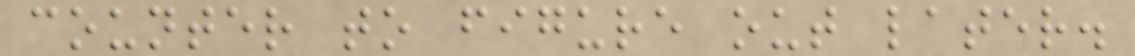counter to figure out later.
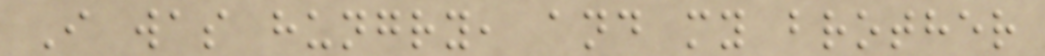I was hungry, and my brother
